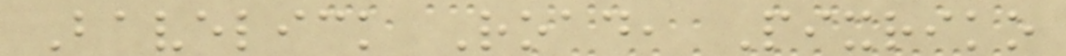Bavelick Road, Pixriko
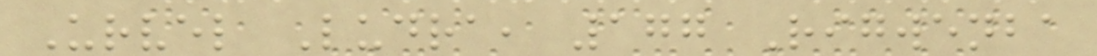Urvel Ludra, 177 Rigwenba
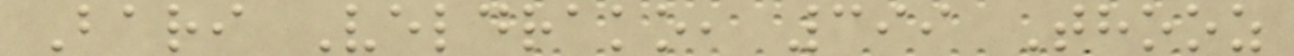Bari Veldrako, 399 Thooz
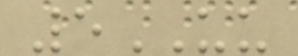5UU
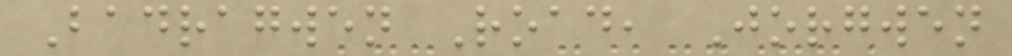Badragwen Road, Jorgwen
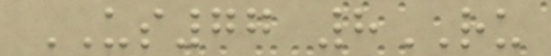US77 8RU
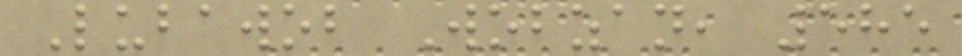Lubawob Wobzan, 585
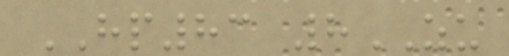HP83 8ZU
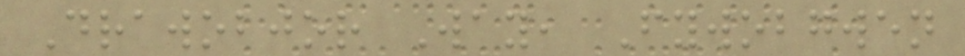Drawobjor Way, Fywobgwen
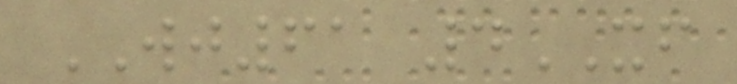WJ61 4XF
